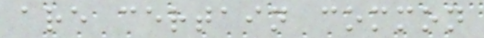are certain common
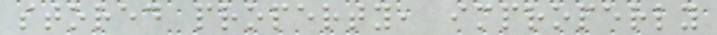stored property, improperly
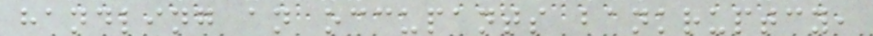handling an occupants bankruptcy,
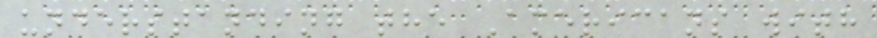understanding the Americans with
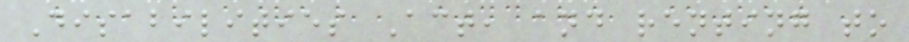Disabilities Act, and renting to
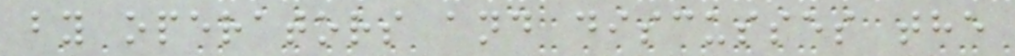by operators and discusses the
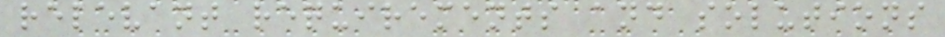relevant requirements and solutions
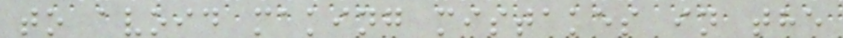to avoid making mistakes in the
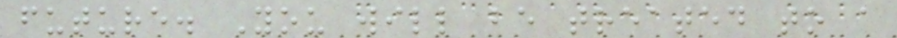future. You will be treated to a
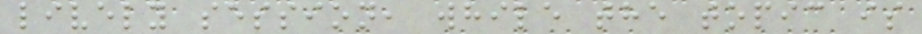lively session, while the topic is
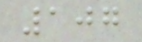107
